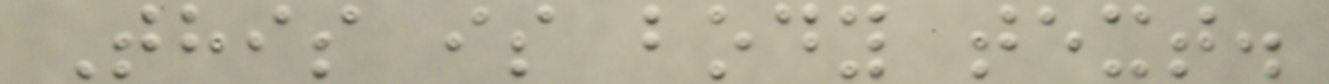This is body text.
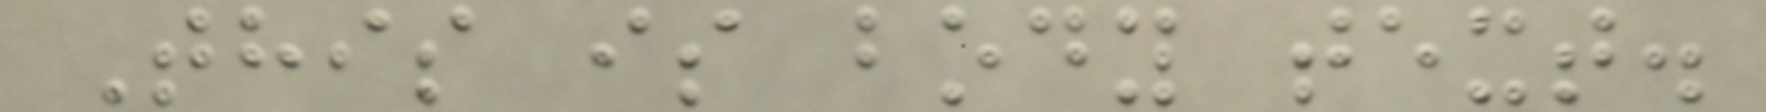This is body text.
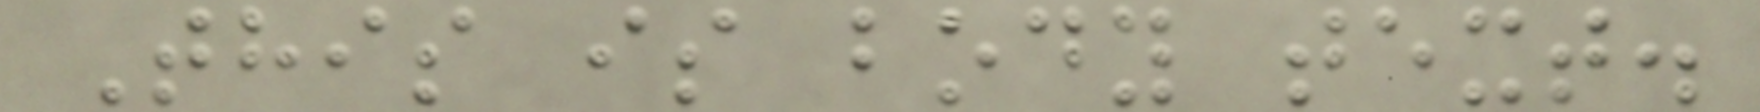This is body text.
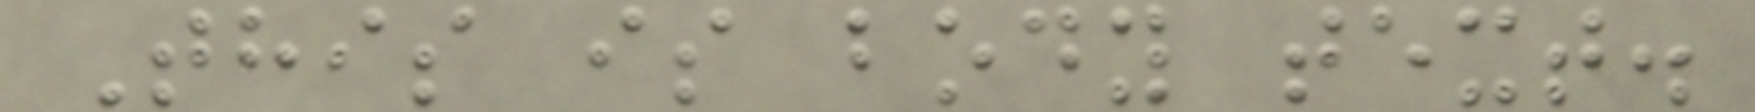This is body text.
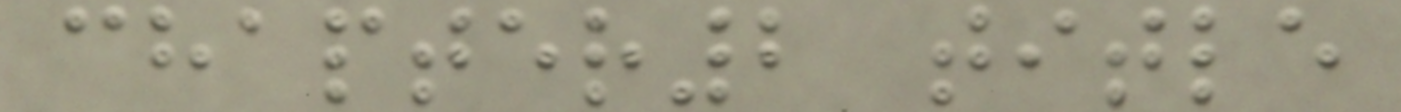chapter2 title
